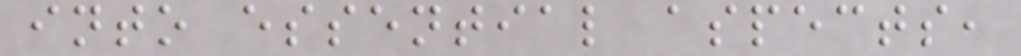into essential aspects,
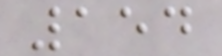154
